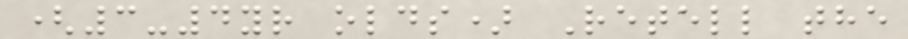(3-4yr olds) Retell the
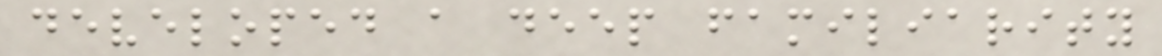developed a deep familiarity
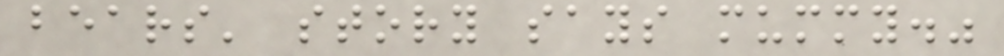bears' story says mummy."
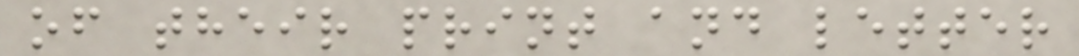of their print and letter
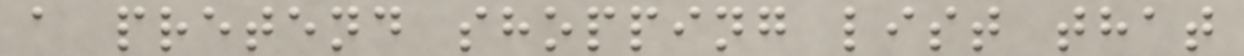a pretend shopping list that
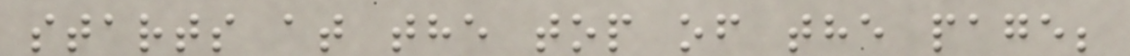starts at the top of the page;
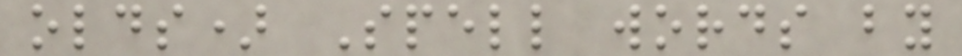olds) Spell words by
